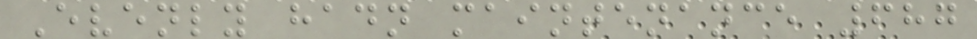Evenly hadn maintenance 687
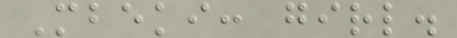Mbeki: girl.
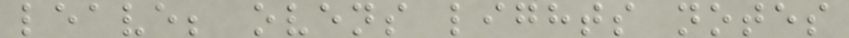leave; ovens lights notes
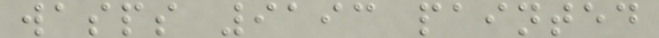wasps 9193 painted
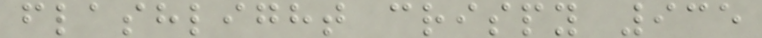flashlight crispy 935
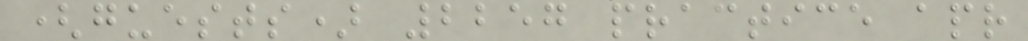(guests) 2257 practice apr
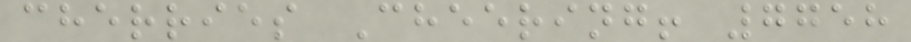cherries Cheering! 7758
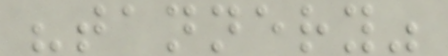"tannery"
